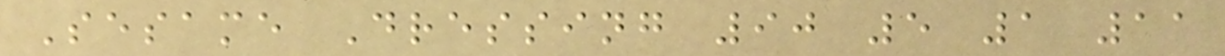Sesame Dressing 90 5 1 11
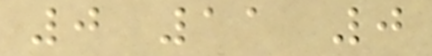0 11 0
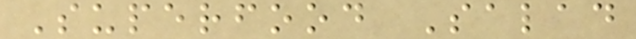Superfood Salad
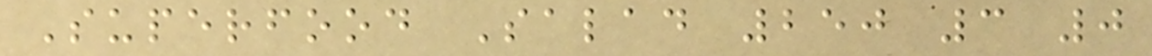Superfood Salad 250 3 0
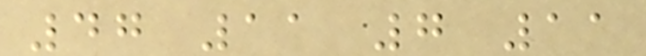47 11 7 11
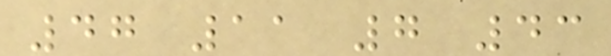47 11 7 43
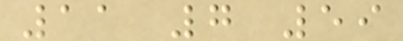11 7 59
